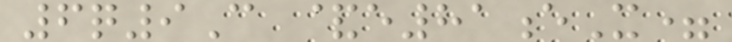6q9C &e81eX=
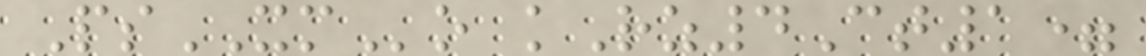PsXMo kRz4Ct1=
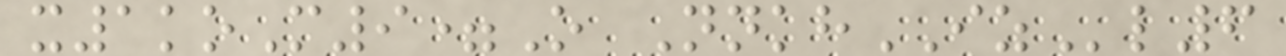x1koM9=O NnkhIZl6
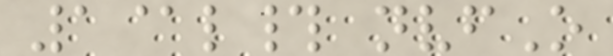1@l# nvfO
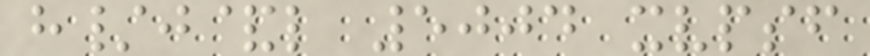h/j&l 5004 xvpsf
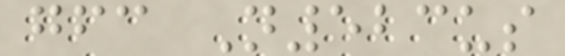gfc N523us
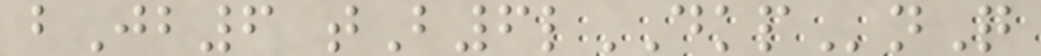bJb6 tB6lDKPnQ
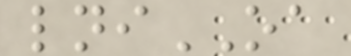lniOA
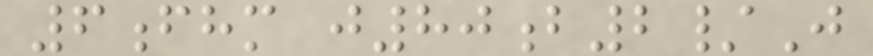6fhm j80b2/J
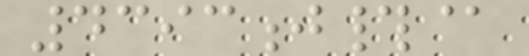4393j#@
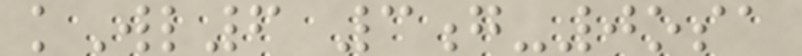kWl6 3g-0osa
